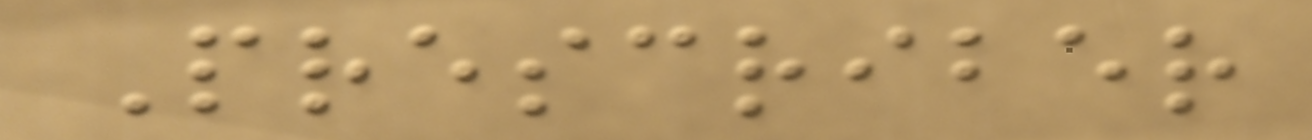Prescriber
